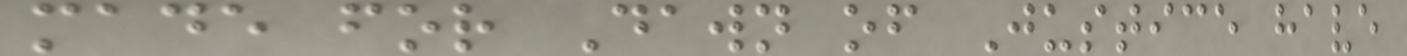made for Dawn of Justice have
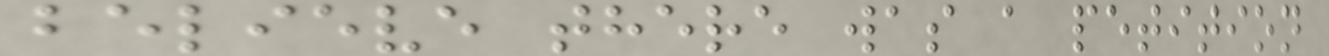believe there was a petition
